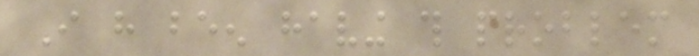I have been having this problem
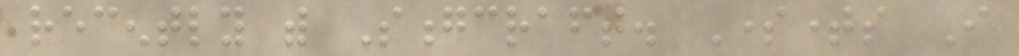recently with Songcraft. Sometimes I
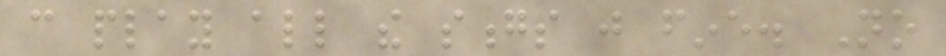can play all the songs just fine. No
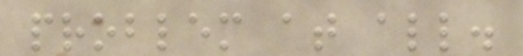problem at all.
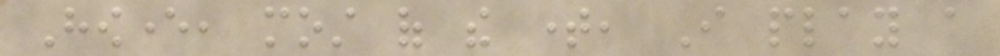However, most of the time, I play a
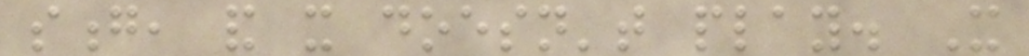song, and it doesn't play. It
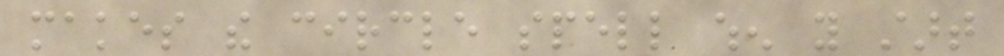makes the circle spell when you start
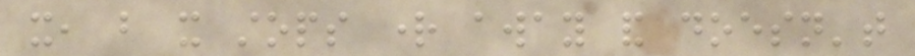it, but it stops right away and doesn't
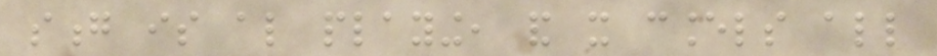song is also playing, and it cancels all
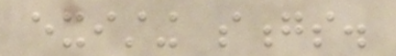existing songs.
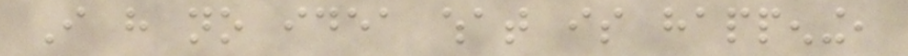I have no idea what is happening,
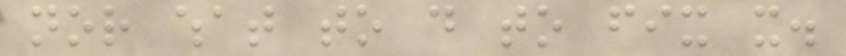nor what to do to fix it.
